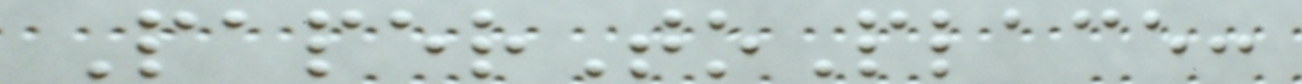PaperToPlace:
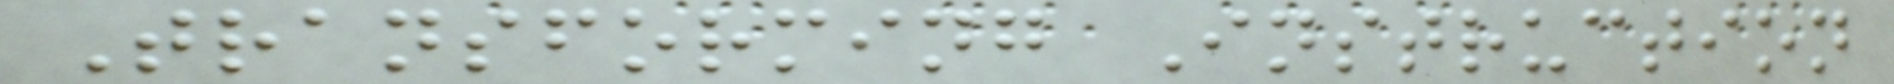Transforming Instruction
